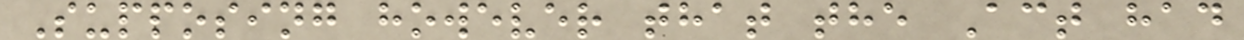Supposing however that the Act had
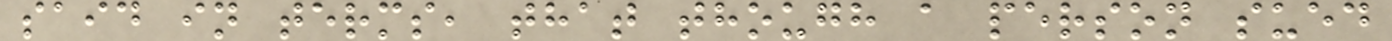said in terms, that though a person sued
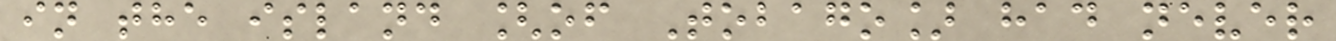in the island [of Tobago] had never
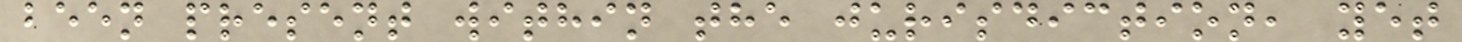been present within the jurisdiction, yet
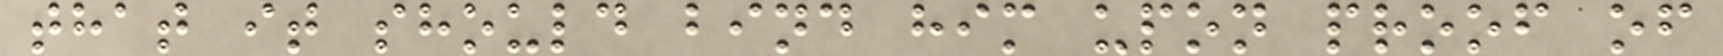that it should bind him upon proof of
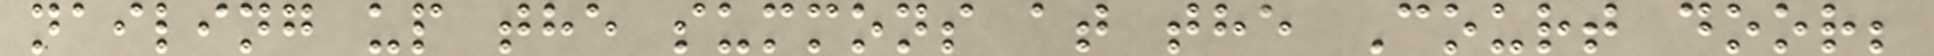nailing up the summons at the Court door;
